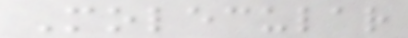Molecular
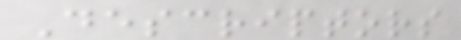Descriptors
